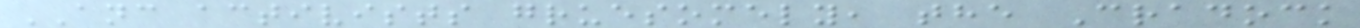ANC activists gruesomely, the Cradock
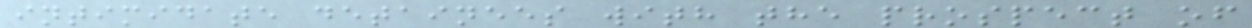intimidate detainees with the prospect of
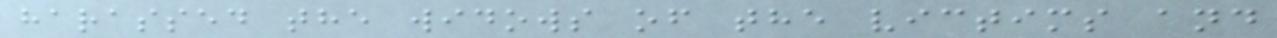harassed the widows of the victims and
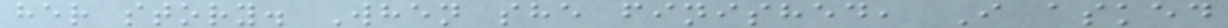her story. When she finished, I asked
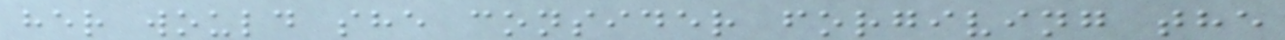her would she consider forgiving the
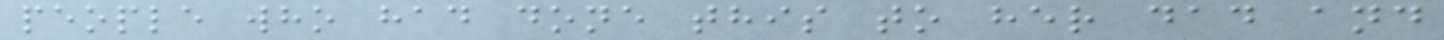people who had done this to her dad and
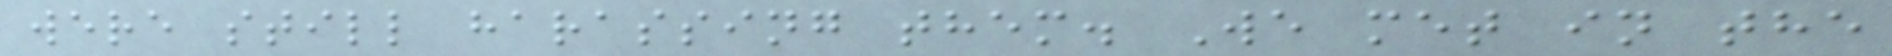were still harassing them. We met in the
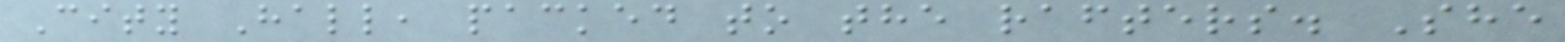City Hall, packed to the rafters. She
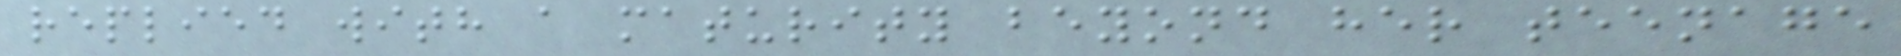replied with a maturity beyond her teenage
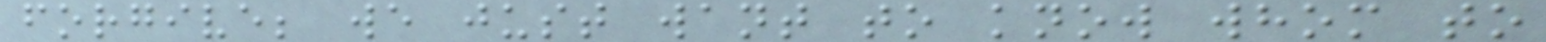forgive; we just want to know whom to
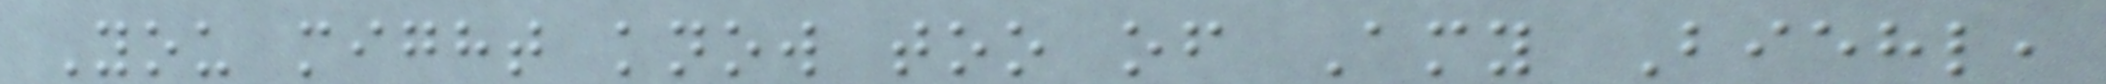You might know too of Amy Biehl,
